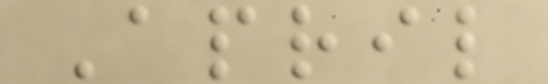April
